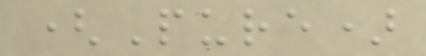(Pure)
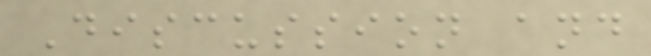Discussion and
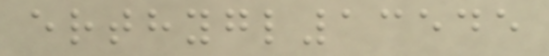erthygl13545
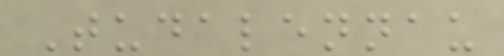Tudalennau
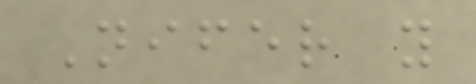Nifer y
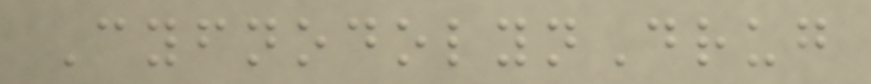CyfnodolynDrug
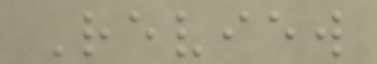Review
